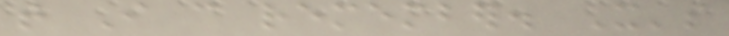that I can remember. It's
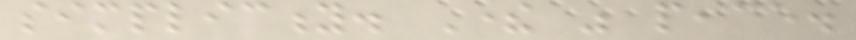simplicity. There was peace.
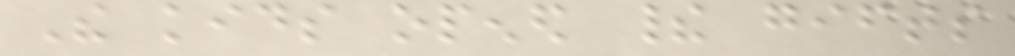The kids opened their gifts
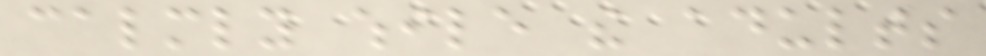calmly while the adults
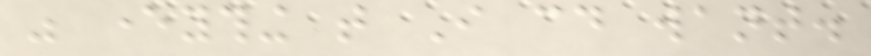was everything that I could want.
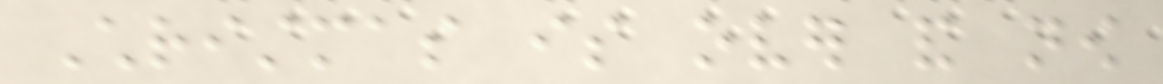Christmas is over and now
